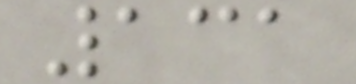131
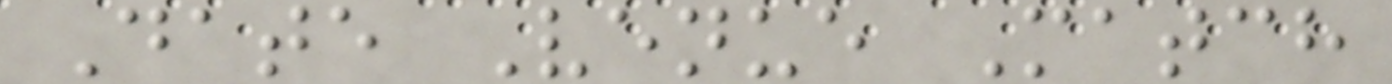Date Venue Match
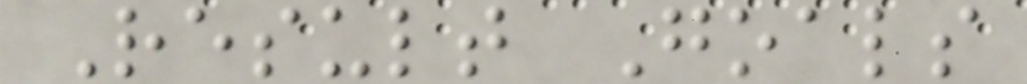Result Goals
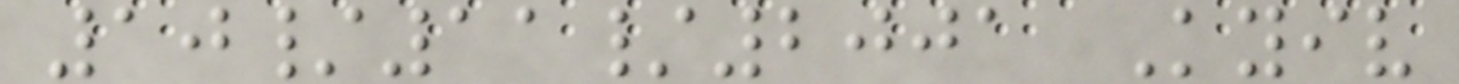10/11/2001 Kyiv
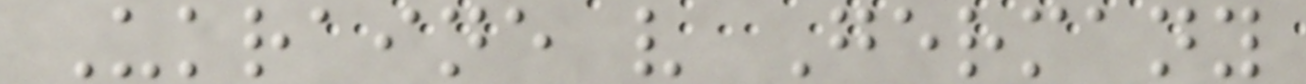Ukraine v Germany
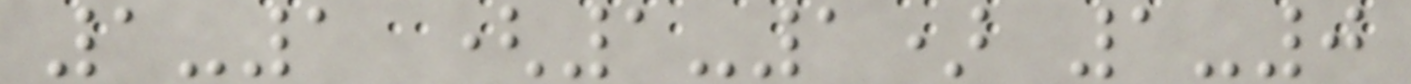1-1 (1-1) 1-0
